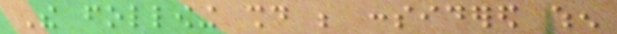The following should be considered when
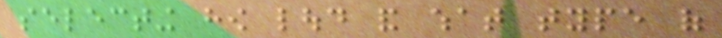selecting how loud and what type of
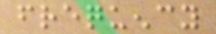frequency
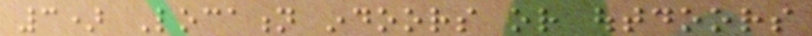3) Location indoors or outdoors
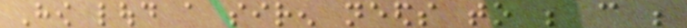How loud a siren needs to be can be
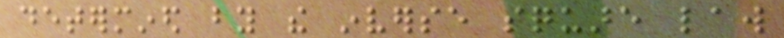determined by the inverse square law
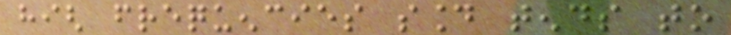high frequencies sound tends to
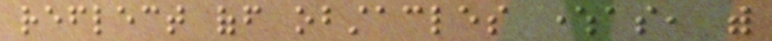reflect off obstacles whereas, with
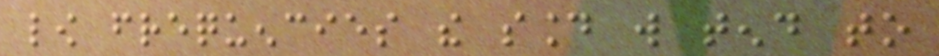low frequencies the sound will tend to
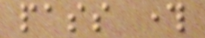pass through
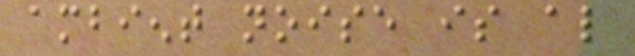ambient noise is also
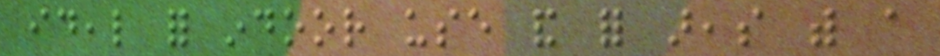ideal for indoor use and for areas with a
